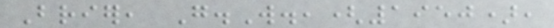Brier, G.W.,(1950),
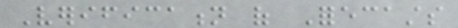Verification of Forecasts
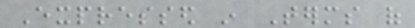Expressed in Terms of
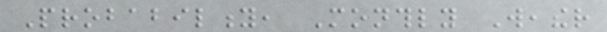Probability, Monthly Weather
